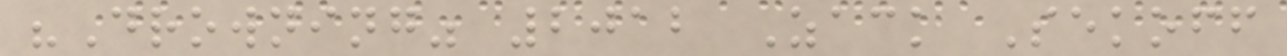"Drowning" 2012 Zack Sekoff
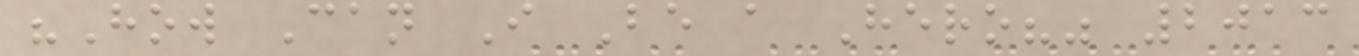"How Can I Be a Hero?" 2013
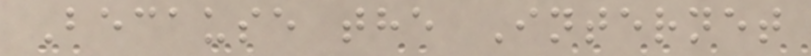Because the Internet
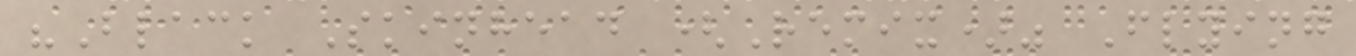"Black Skinhead (Remix)" Flying
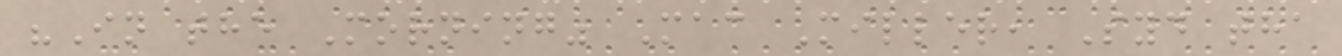"In the Morning" Mac Miller, Syd tha
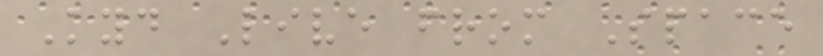Kyd Live from Space
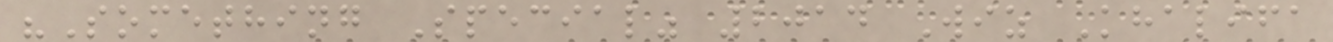"Something Special" 2014 Wiz Khalifa
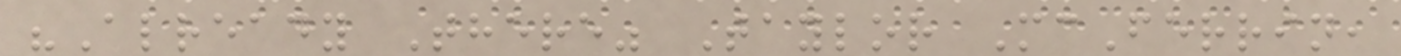"Already There" Taylor McFerrin,
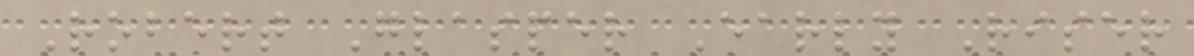Robert Glasper Early Riser
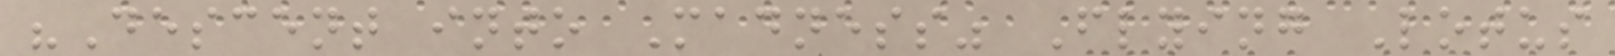"Descent into Madness" Flying Lotus
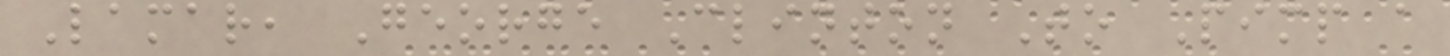Lamar, George Clinton To Pimp a
